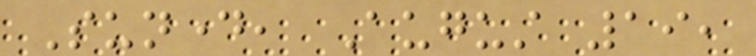Sunday, August 19,
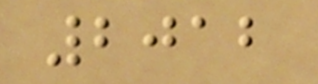2012
